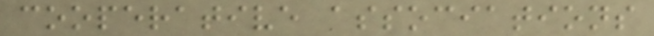cooperative associations
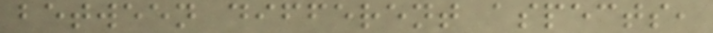between different aspects,
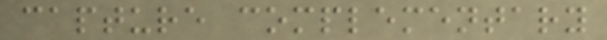capture complementary
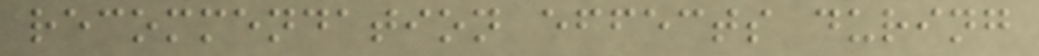recommendation effects during
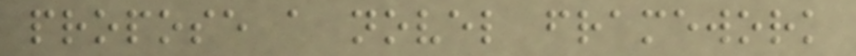propose a novel framework
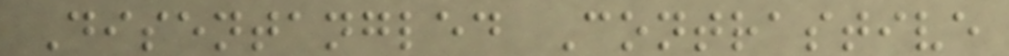Disentangled Contrastive
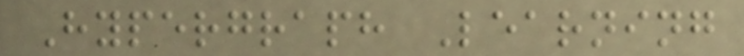Hypergraph Learning
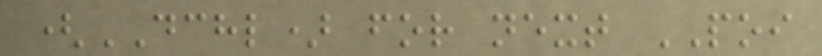(DCHL) for next POI
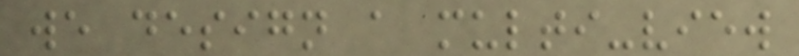we design a multi-view
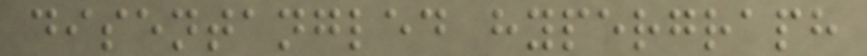disentangled hypergraph
